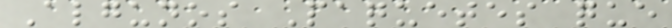Algunos Paquetes que
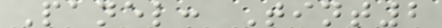Panel: Tint2
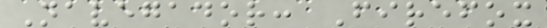Navegador: Firefox
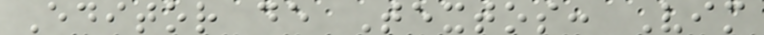Editor de Textos: Vim
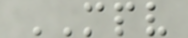MPV
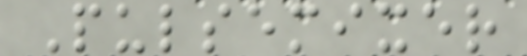Pulsemixer
